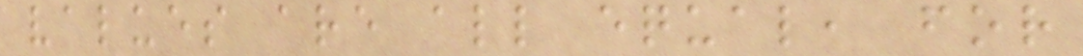values are all equal, for
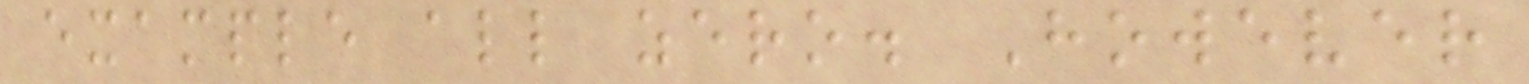example all zero. However
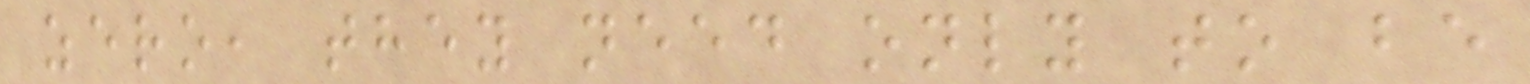zero, they need only to be
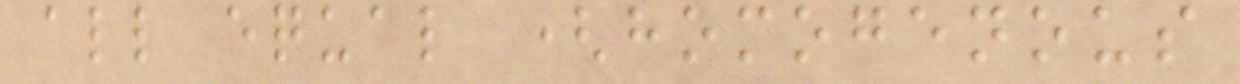all equal (homogenous
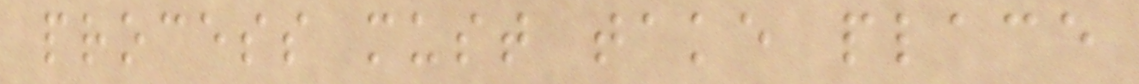process must take place
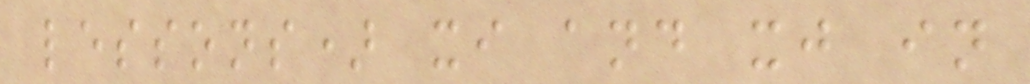lessons) xi and xj in
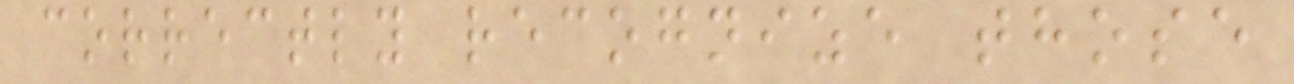correctly recognize those
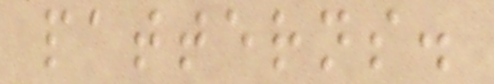patterns.
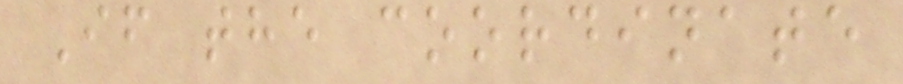If the coordinate
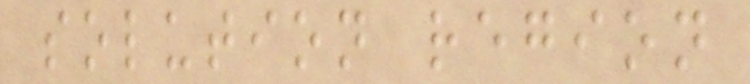solution region
